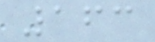163
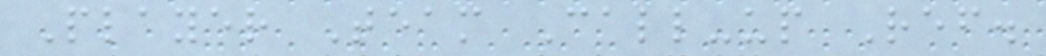Player Team Call-up Ref.
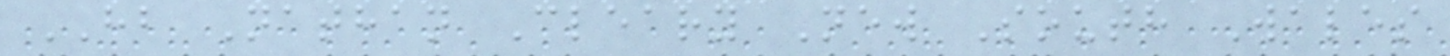HB Nathan Cleary New South Wales
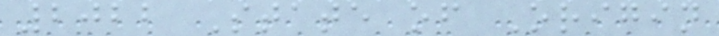2022 State of Origin
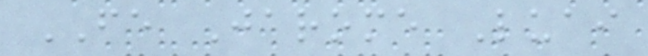FE Jarome Luai
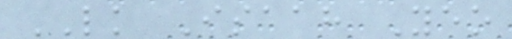LK Isaah Yeo
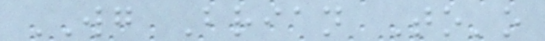WG Brian To'o
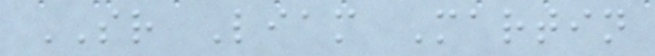SR Liam Martin
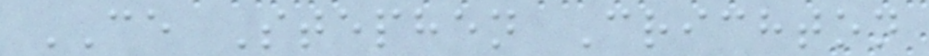CE Stephen Crichton
